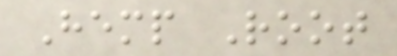Hemp Root
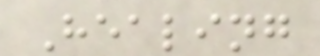Healing
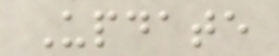Update
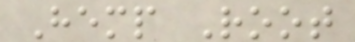Hemp Root
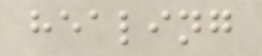healing
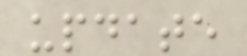update
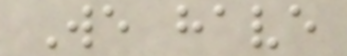We have
